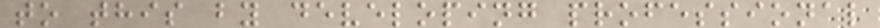to this by developing professional
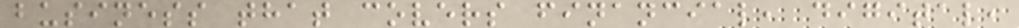business that covers financial, digital,
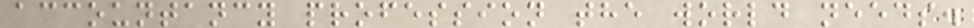accountancy profession the world needs.
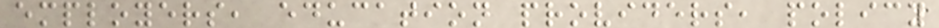employers, education providers, policy
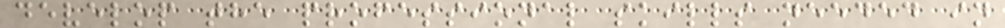develop the professional skills needed in
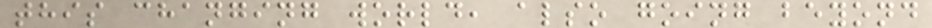this changing world, also going beyond
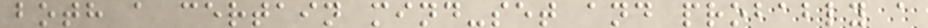both a certain mind-set and probably a
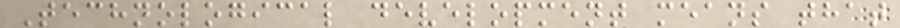Technological development means that
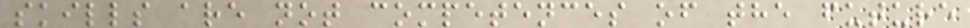skills are not competences of the future
